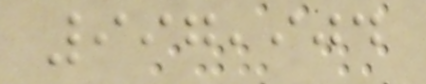997,904
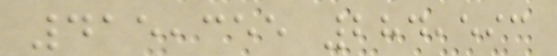415,355 284,593
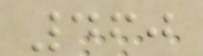460
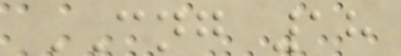CNG 18
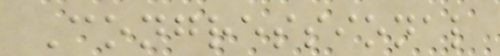Congressional
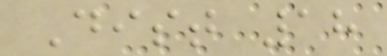Dist 18
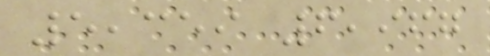5,359 6,967
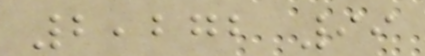2,272 99
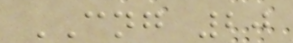CNG 20
